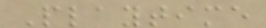Playtime
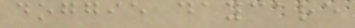doggie daycare
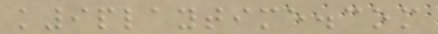k9playtime.com
